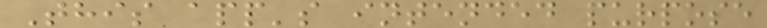This app's intended purpose
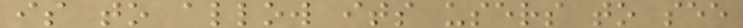is to allow its users to see
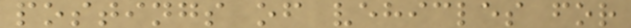postings of vehicles for
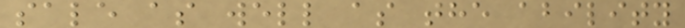sale as well as the ability
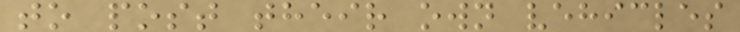to post their own vehicles
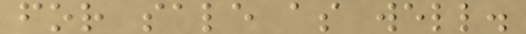for sale as well.
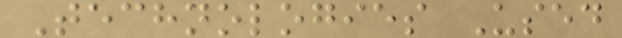Technologies Used
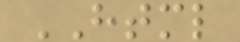HTML
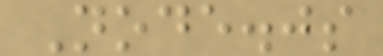Node.js
